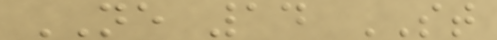NE 14 ST
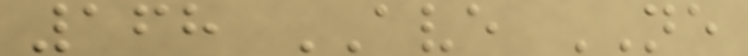168 AVE NE
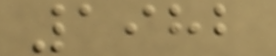1982
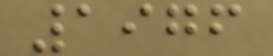1976
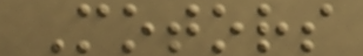Motors
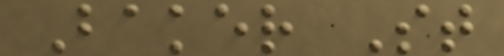Baker St
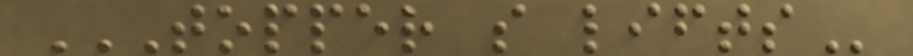TOPPER S LIFTS
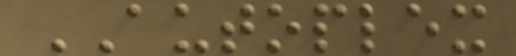AUTOPLEX
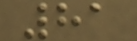81
